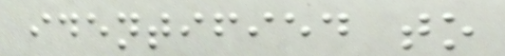identified to
